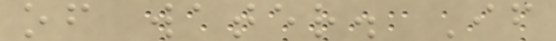of water. If
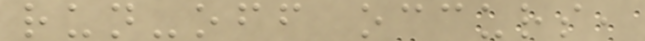run-off occurs,
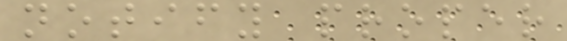notify proper
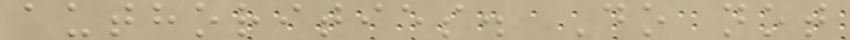authorities. Do not
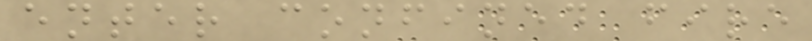enter confined fire
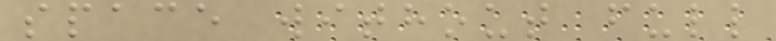space without full
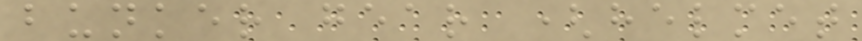bunker gear (helmet
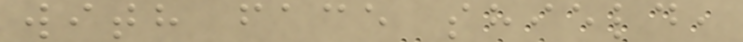with face shield,
